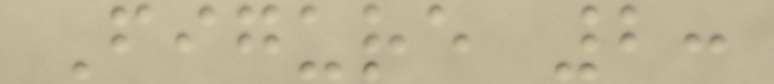Figure 2:
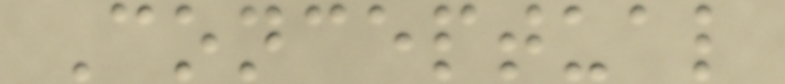Conceptual
